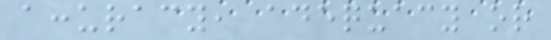accuracy, adequacy or
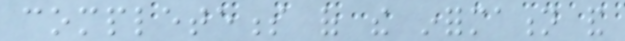completeness of the information and
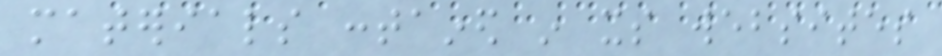materials contained in its websites
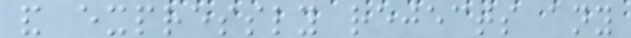and expressly rejects any
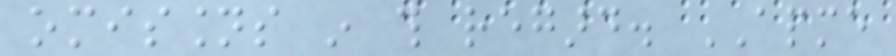omissions in this regard. APME
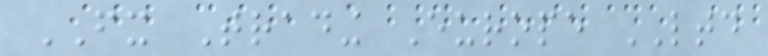FX Trading Europe LTD
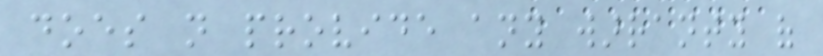does not provide any warranty of
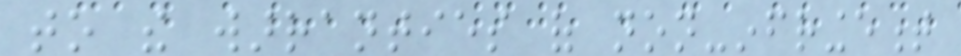to the warranties of non-infringement
